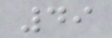49
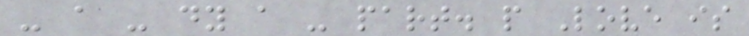- a - dy a - part. p Love is
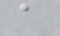a
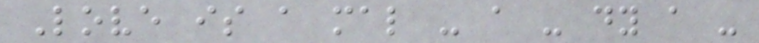Love is a mal - a - dy a -
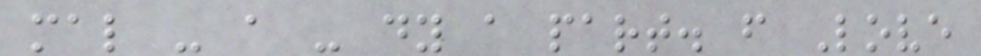mal - a - dy a part. f Love
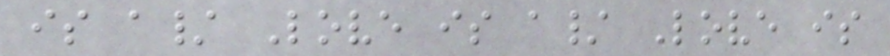is a/ Love is a/ Love is
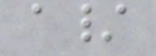a/
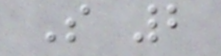S 2
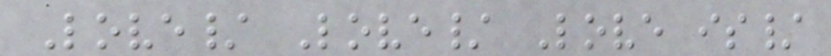Love/ Love/ Love is/
